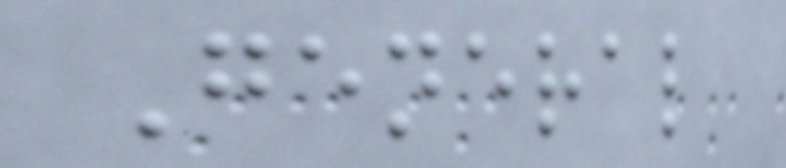General
